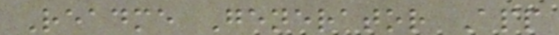Readme Generator App
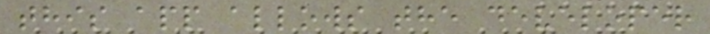this app allows the developer
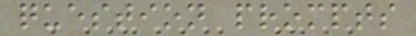question prompts
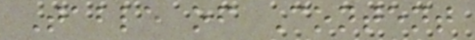Table of Content
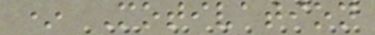* Motivation
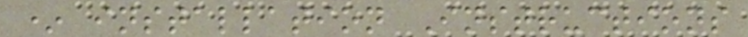* installation Instructions
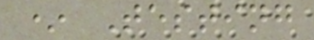* Testing
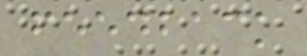feedback
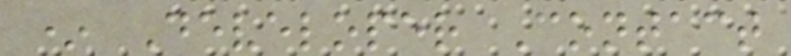* Developer Contact
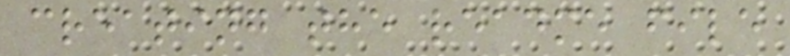creating the readme file
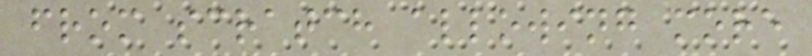from scratch allowing more
